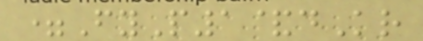=FyP1&dKr
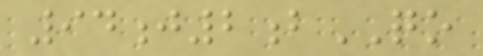94j2bQO
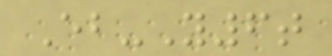Eb-Y6t
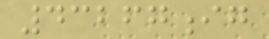43267ig
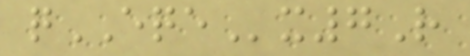qEQEx7R
